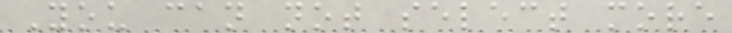You can not select more
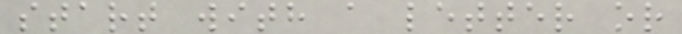start with a letter or
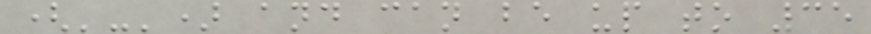('-') and can be up to 35
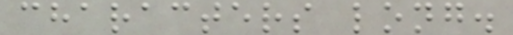characters long.
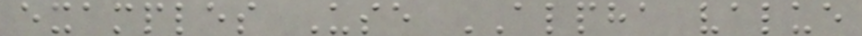examples Use ALPHA value
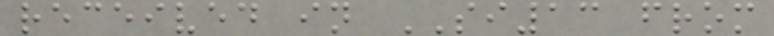received in SI13 from
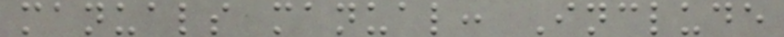manuals manual: Include
